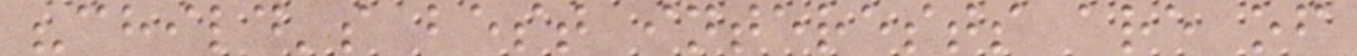"child's best interests are of
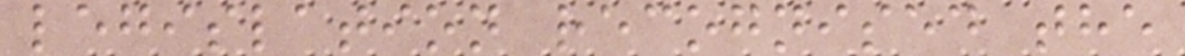legislation recognised the
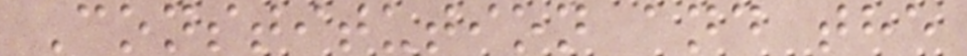Constitution and the
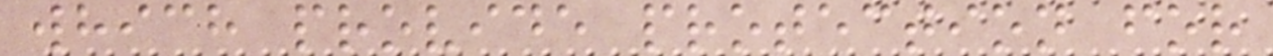which provide protection for
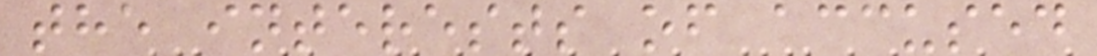the interests of accused
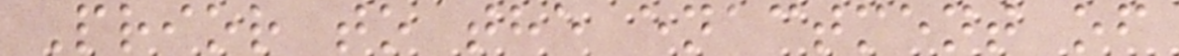Prior to the enactment of
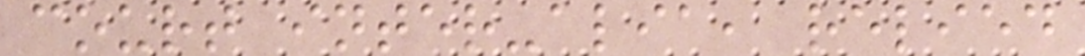court inter-alia, relied
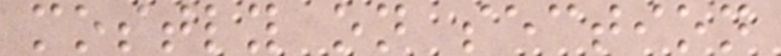mostly on section
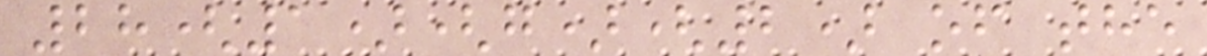28(1)(g)(2) of the
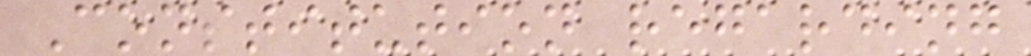Constitution regarding
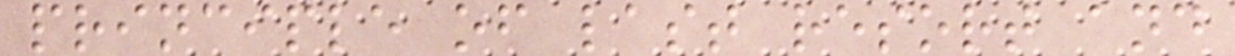principle of last resort and
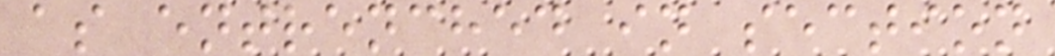as entrenched in section
